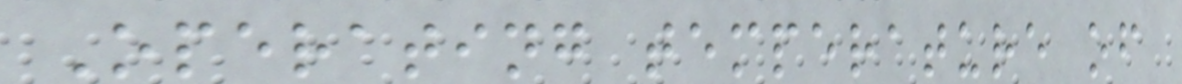Operating temperature of
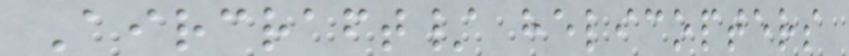Aircraft/ helicopters
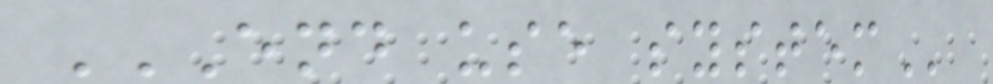END USE SYSTEM
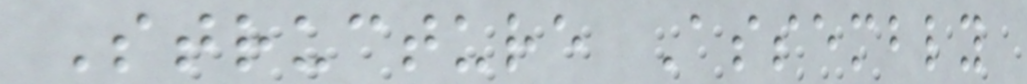Structure Assembly
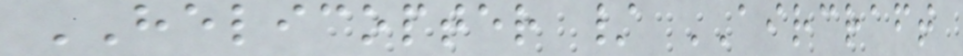HELICOPTER / AIRCRAFT
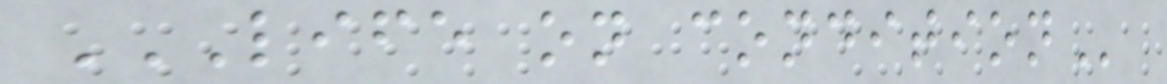LIFE ON CONDITION
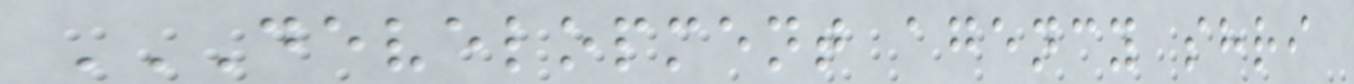DEVELOPMENT AGENCY SHRI
